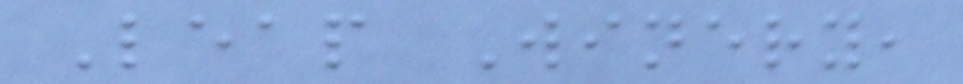Leap Winery,
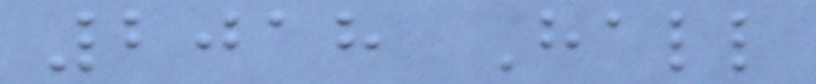2018 Hall
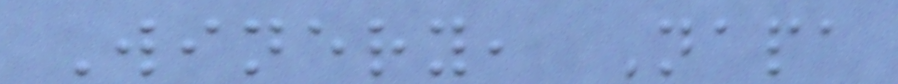Winery, Napa
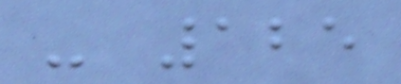- 125
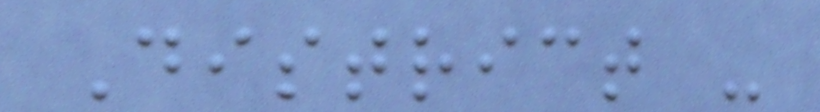District -
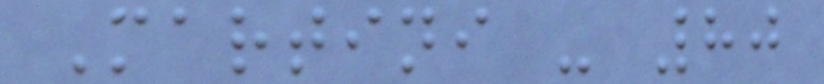Martini - 80
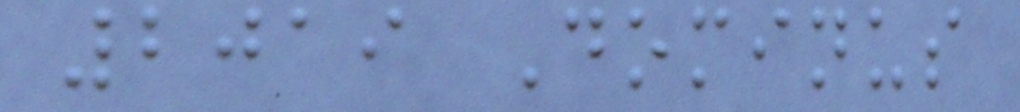2019 Dominus
